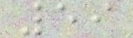59
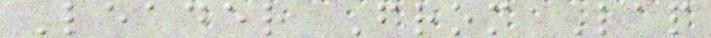Leader From Lap
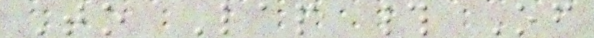To Lap # Of
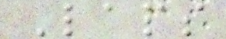Laps
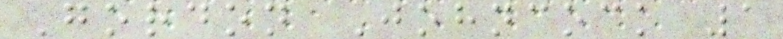Gordon Johncock 1
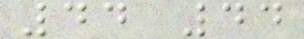44 44
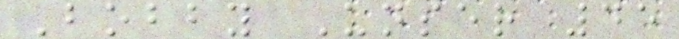Bobby Unser 45
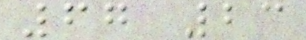67 23
